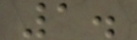1.
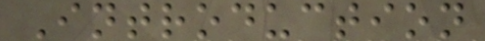Introduction
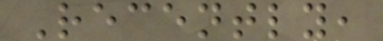Recently,
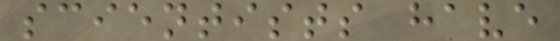scientists have
